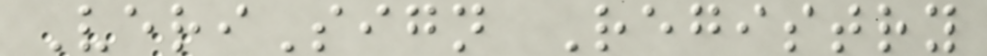VeriSign Registry
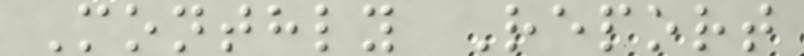Monthly Report
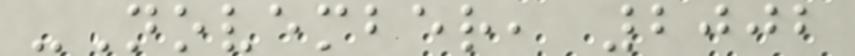-November, 2002
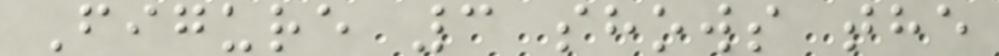Figure 3 shows the
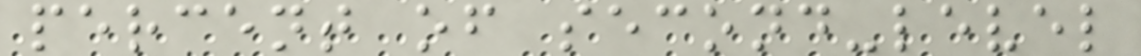percent of second-level
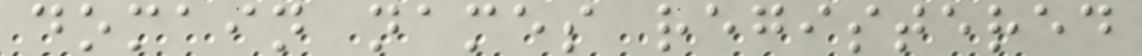domain names registered
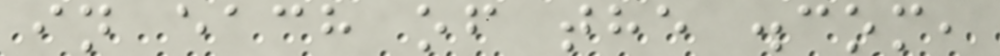in each of the .com,
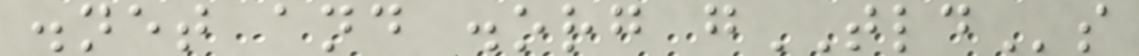.net and .org gTLDs
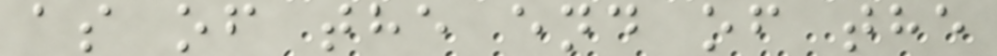as of the end of the
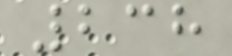238
